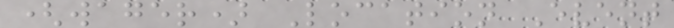(wager) Location Event
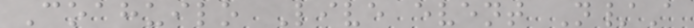Coahuilo Live event N/A
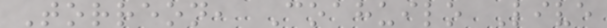Torreon, Coahuilo Live
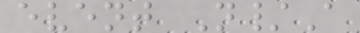event N/A
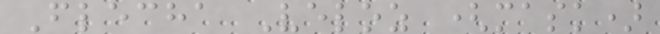Flecha Veloz (mask)
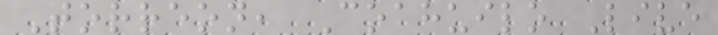Torreon, Coahuilo Live
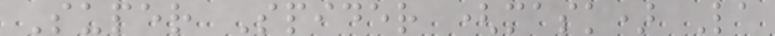Super Spider (mask) La
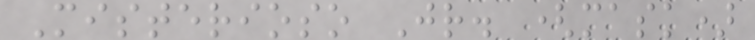Misterioso Jr. (mask)
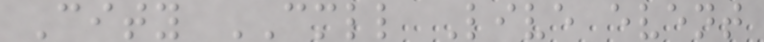City CMLL Live event
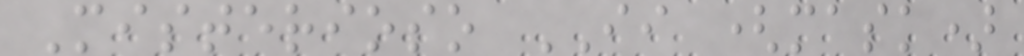Misterioso II (mask)
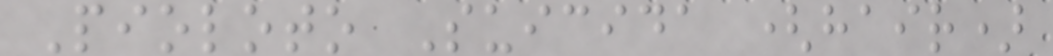Pioloto Suicida (hair)
